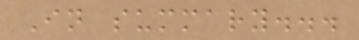In summary...
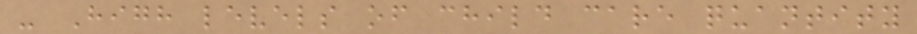- High levels of child care quantity
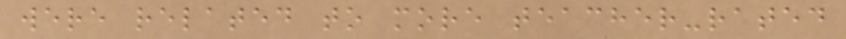were related to more teacher-rated
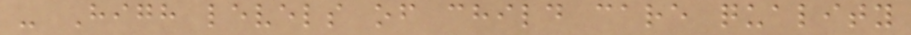- High levels of child care quality
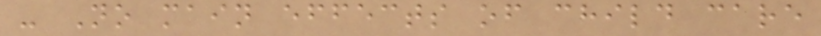- No main effects of child care
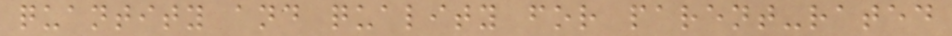quantity and quality for parent-rated
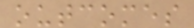outcomes
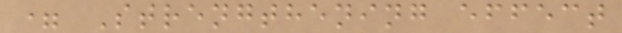= Strengthening effect
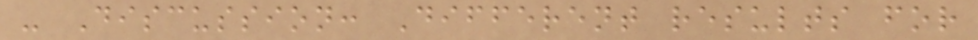- Discussion: Different results for
